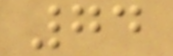74
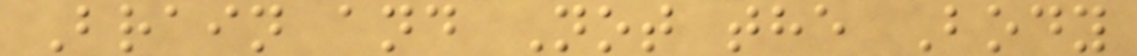Brain and Not the Body
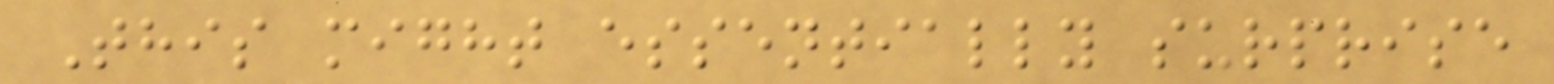This might essentially surprise
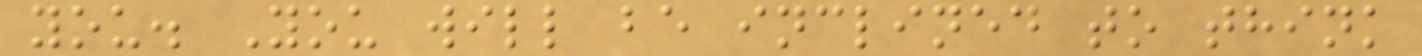you. You will be inclined to think
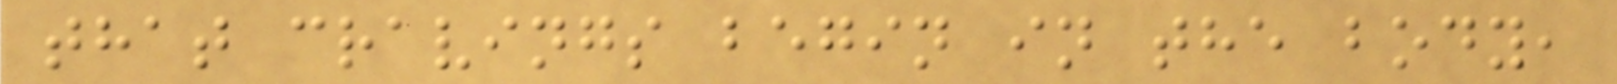that cravings begin in the body,
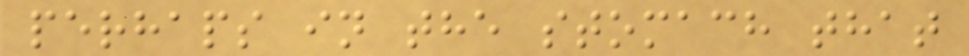perhaps in the stomach that
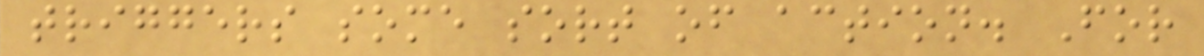triggers some sort of action. For
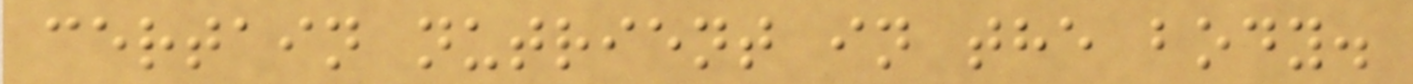certain nutrient in the body.
